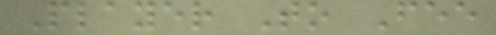Player To Fee
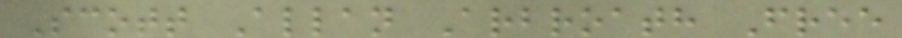Scott Allan Arbroath Free
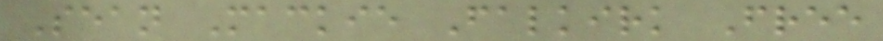Sean Mackie Falkirk Free
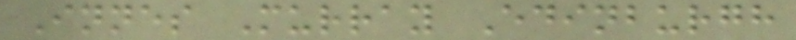Innes Murray Edinburgh
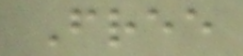Free
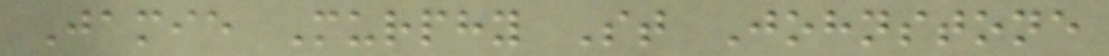Jamie Murphy St Johnstone
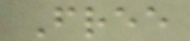Free
